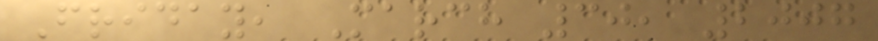Friday, March 30, 2007
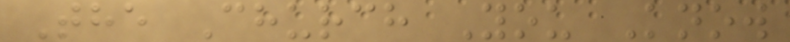The Church You Know
